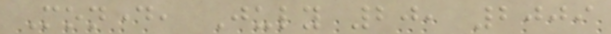Monday, July 20, 2009
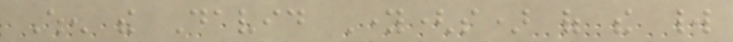When the David Young(s) of the world
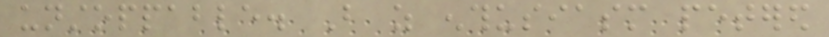unstoppable. But as enthusiasm petered
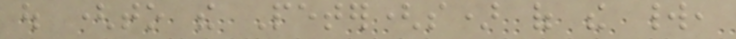out (to the Peter(s) of the world,
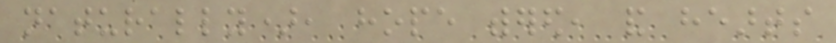naturally), hope withered, and hearts
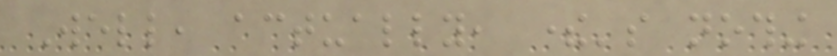Well, actually, there's nothing
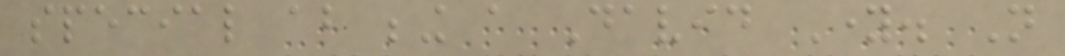special about being a David Young. Not
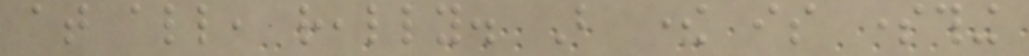at all, really. But there is something
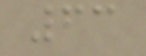63
